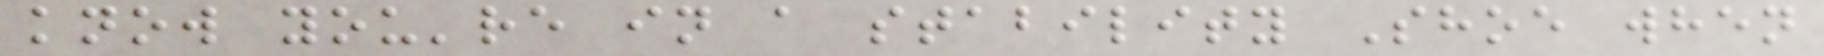know you're in a stability Shoe when
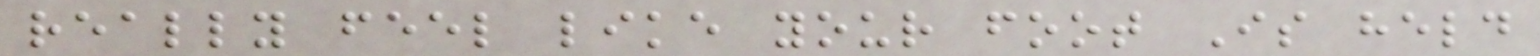really feel like your foot Is held
